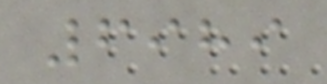6989
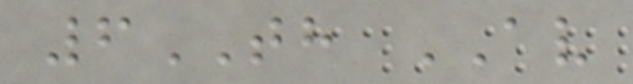6TH AV
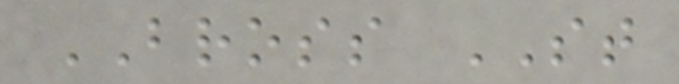BROSS ST
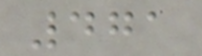471
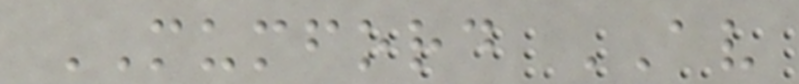MUMFORD AV
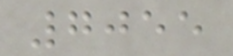7055
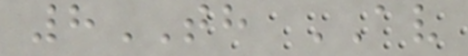8TH AV
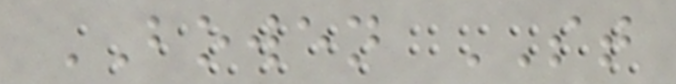BOWEN ST
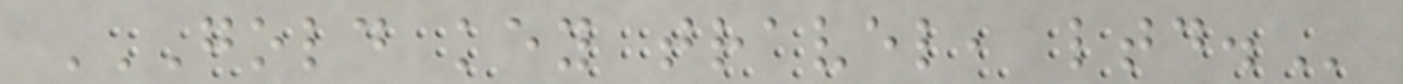GOLD KEY TRAVEL, LTD.
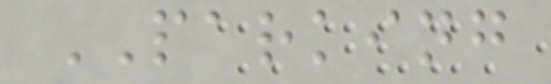PARKING
